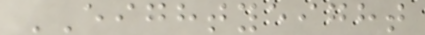EIGHTYEIGHT
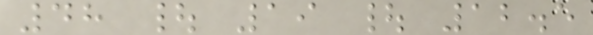48 | 19 | 12.5
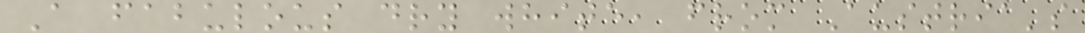A fabulous dry white, from Austria's
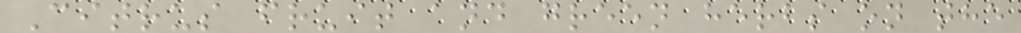Citrus fruit and green herbs on the
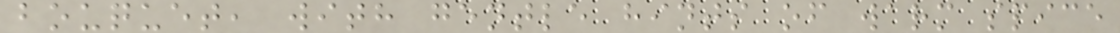bouquet, with gentle hints of warm spice
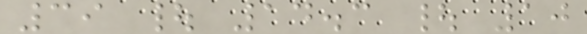39 | 14.3 | 10
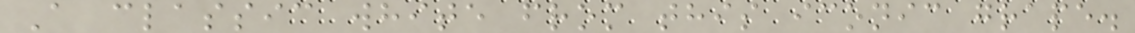A classic white from this iconic grape.
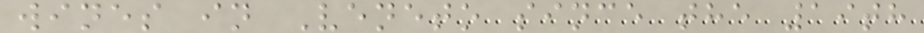wines in Veneto since the 19th
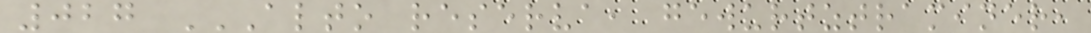027 ALTO RESERVA, GEWURTZTRAMINER,
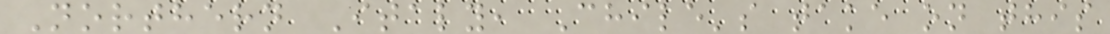Northern Italy, Chile's take on this
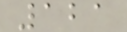121
